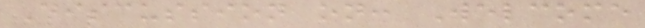Discussion on: Welcome
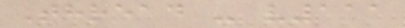Thread - v111
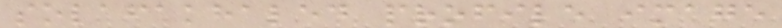solafakhaled profile image
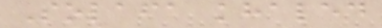Solafa khaled
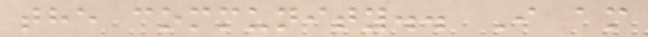the community.. I am
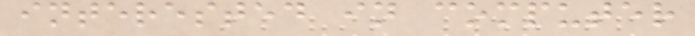interested in computer
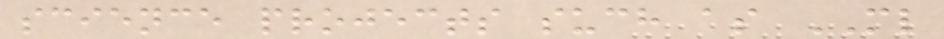science projects such as ML
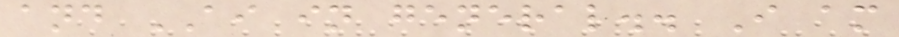and AI in general.. I am
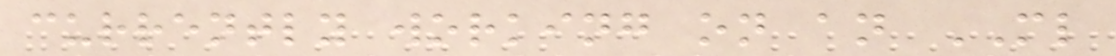currently working on an ML
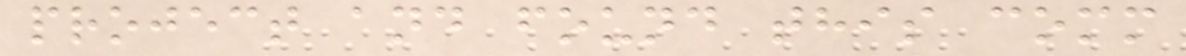project and found this comm
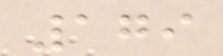179
